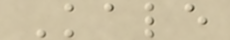Kale
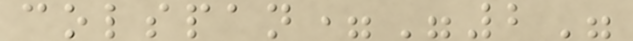colspan="2"
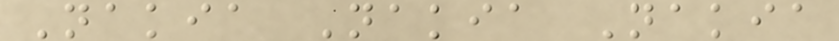Nakia Nakia Nakia
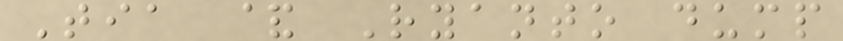Tia & Ryanto dump
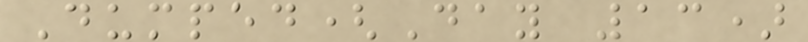Dumped(Day 13)
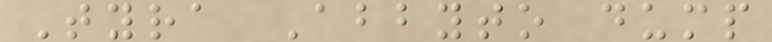Tyra Abbyto dump
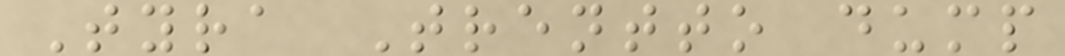Tyra Trentto dump
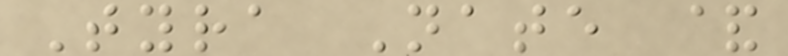Tyra Nate &
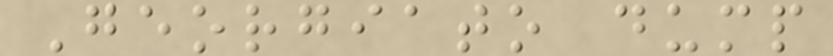Georgiato dump
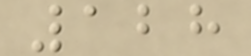128
